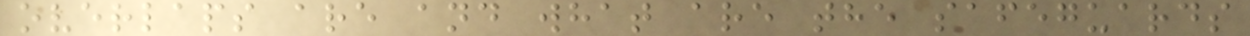overlaps are and what are the safeguards
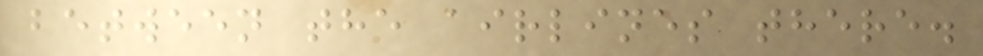between the airlines there.
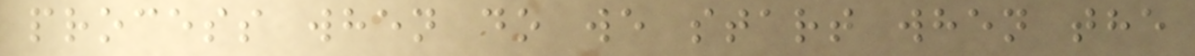process when do we start when the
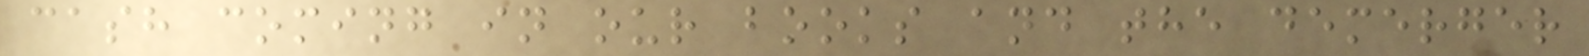cash coming in our books and the demerger
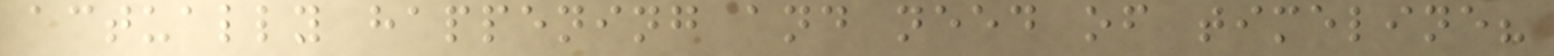actually happening and need of timeline?
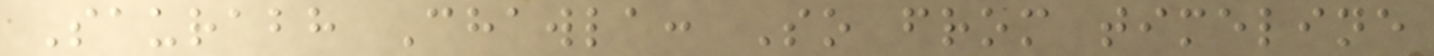Saurabh Chawla: So from timeline
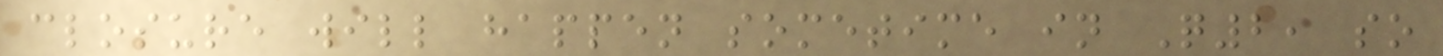closure will happen sometime in Q2, so
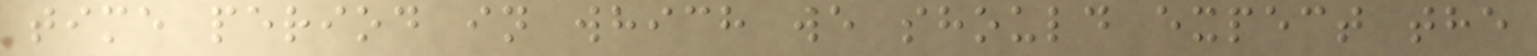time period in which we should expect the
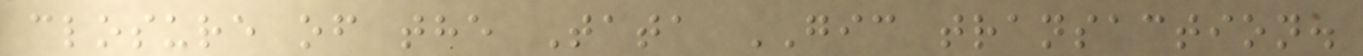closure of the Tata GIC transaction.
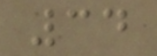34
